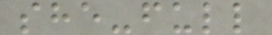she-full
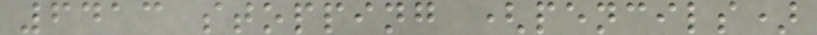6413 stopping (pencils)
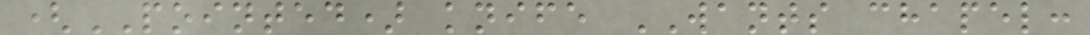(POINTED) knife WANTS chapel:
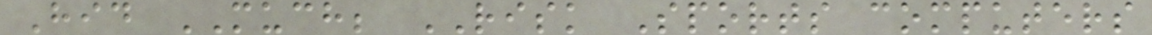Hid MUCH; RISK Sports computers
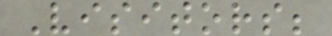Visitors;
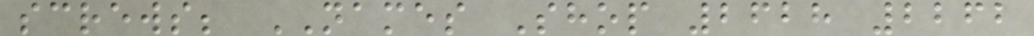screws; NAMES Shop 2628 2262
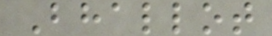Bhallot
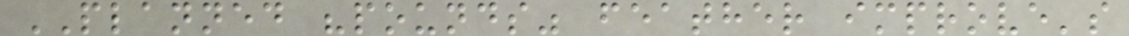PLANNED "pounds" feather improve's
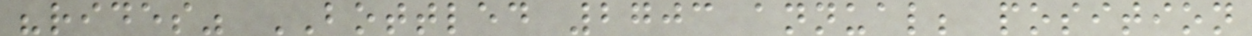"rides" BOTTLED 2703 annual; position
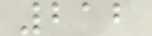212
